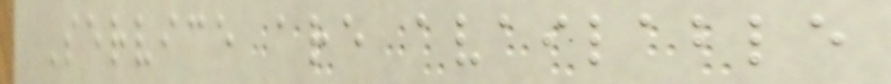Service are available
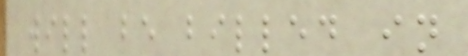will be billed in
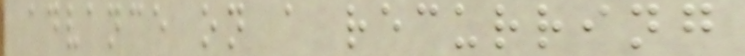advance on a recurring
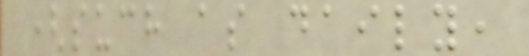(such as daily,
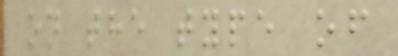on the type of
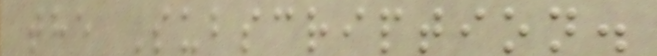the Subscription.
